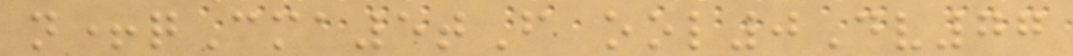n+qCma5tF ool0Dv77
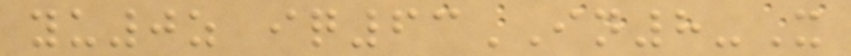yu0z iq63IN8-X
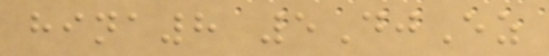hina8 5DjEz
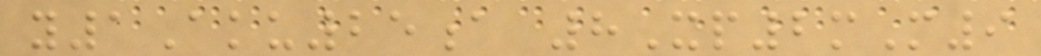y1Aku25a 8Xp2mM9
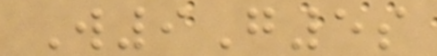W9G5s
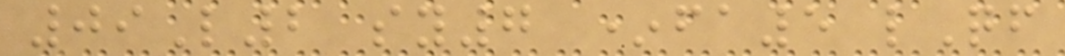09L2 sy7 *fa5 lQf
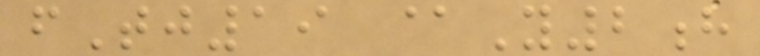fTj19 @Y2h
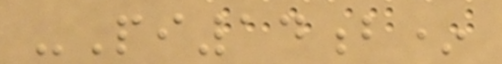-Pi14b*
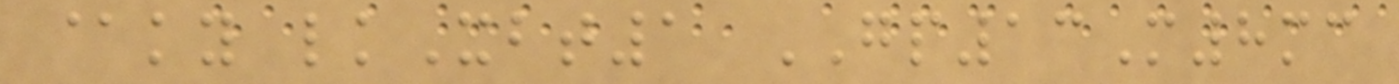@ky lkXbt1 GP13M8mc
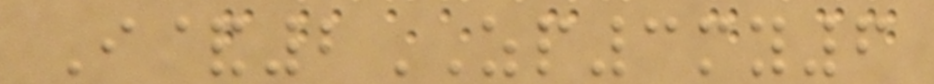I&2ZP3my6
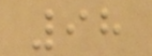98
